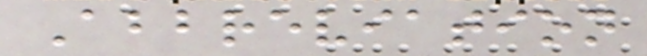Abbreviation
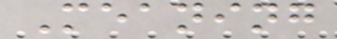Meaning
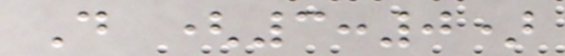D (3:0)
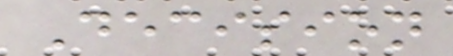Decision
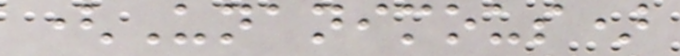(Unanimous)
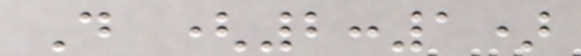D (2:1)
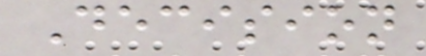Decision
